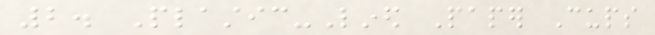2. Plastic-Lined Paper Cups
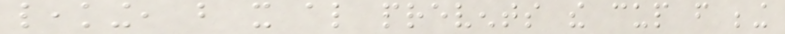leaking, but it also prevents the cup from being
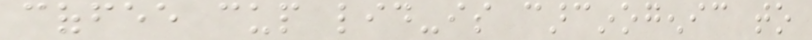coffee cup lid-is carcinogenic to
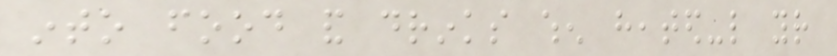into food and drinks when heated-like your
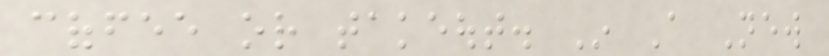coffee or takeout. In A New
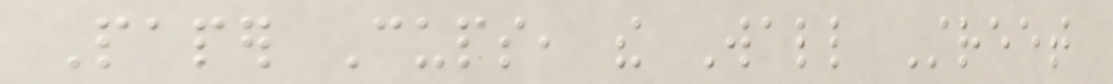Paper Cups, the Wall Street
